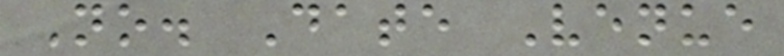No. Date Venue
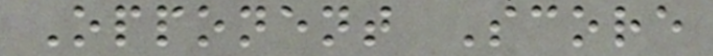Opponent Score
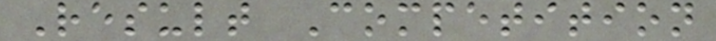Result Competition
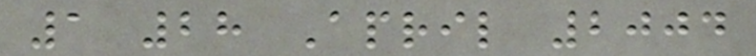1 28 April 2004
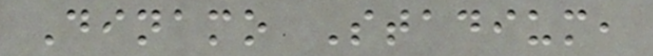Dinamo Stadium,
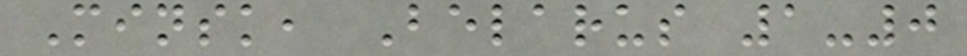Minsk, Belarus 1-0
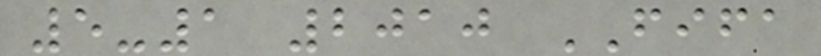5-1 2010 FIFA
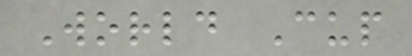World Cup
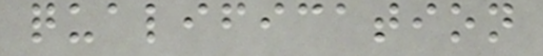qualification
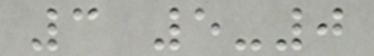3 5-0
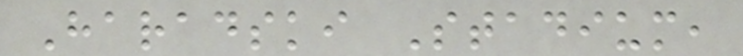Haradski Stadium,
